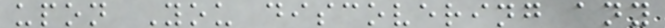upon You discovering any
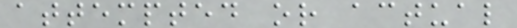attempted or actual
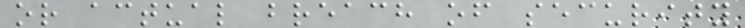or actual breach of security
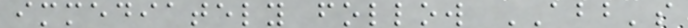immediately follow ABB's
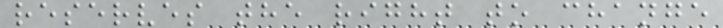reserves the right to change
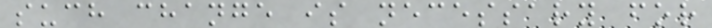such change is necessary for
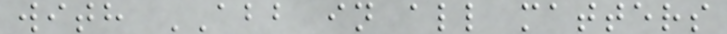with ABB in all matters
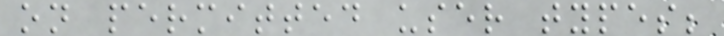on permitted user types;
